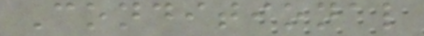Conditional
